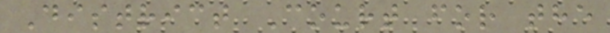District Court for the
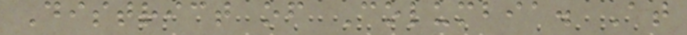District of Columbia. At
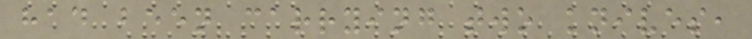had been carrying two knives,
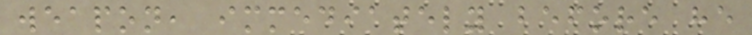weapon, immediately before he
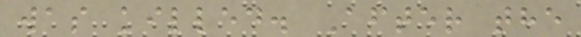was killed. After the
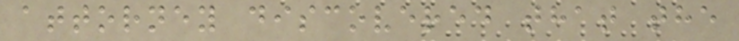attorney discovered that the
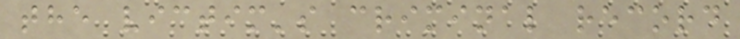the victim's criminal record
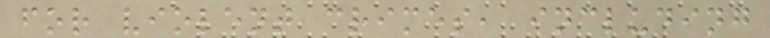for violent crimes, including
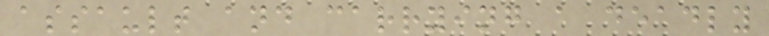assault and carrying a deadly
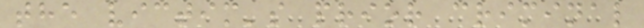the victim's prior criminal
